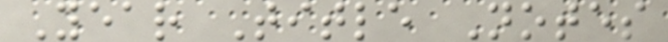Year Title Notes
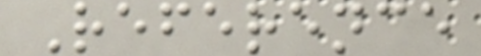Reference
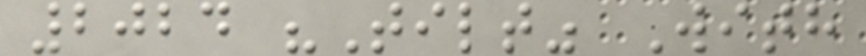2024 "Tilt" With
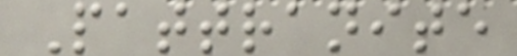Pattranite
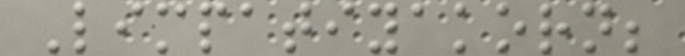Limpatiyakorn;
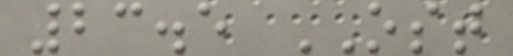23.5 OST
